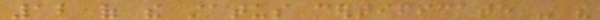12 of the status certificate - the
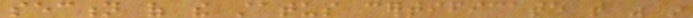section of the status certificate that was in
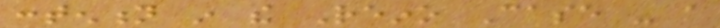contention in the Reino Case - a
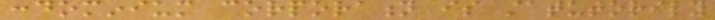condominium corporation is statutorily
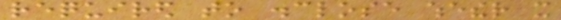required to disclose whether it
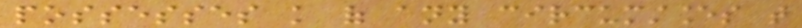possesses knowledge of any circumstances that
